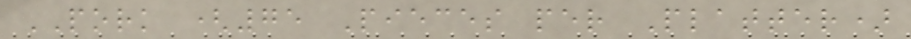PORK (75 Pieces per Platter)
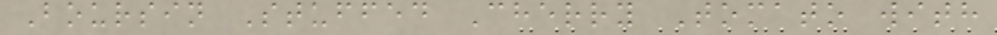Boursin Stuffed Cherry Tomato with
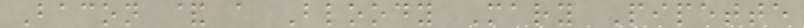Bacon & a Bloody Mary Pipette
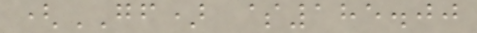(GF) $185.00
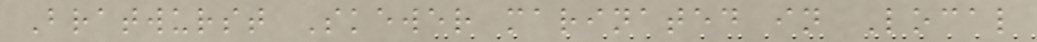Bratwurst Skewer marinated in Local
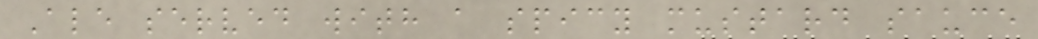Ale served with a spicy mustard sauce
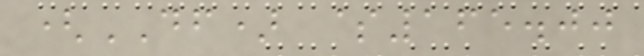(DF) $165.00
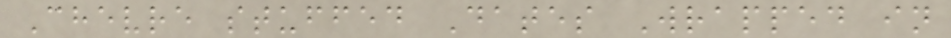Chevre stuffed Dates Wrapped in
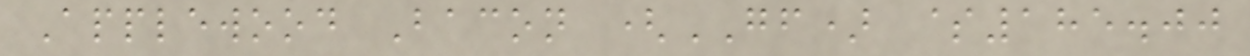Applewood Bacon (GF) $185.00
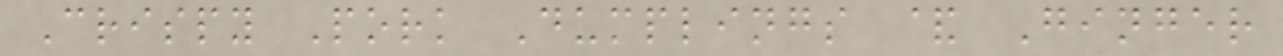Crispy Pork Dumplings & Ginger
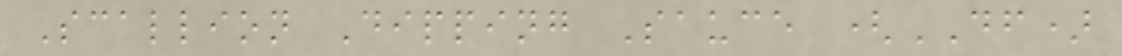Scallion Dipping Sauce (DF)
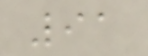91
